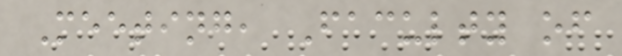Meeting, Faculty of
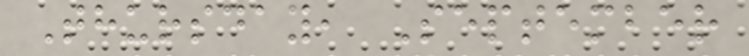Thursday, September
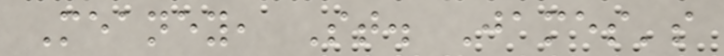Meaney, St. James's
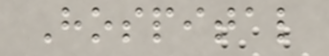Hospital
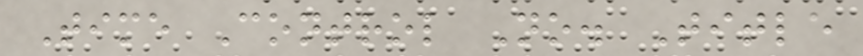Time Control No. Title
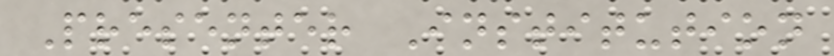Presenter Institution
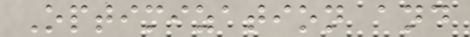Optimization and
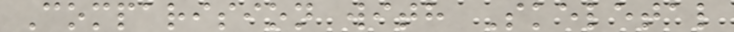Comparision with Skeletal
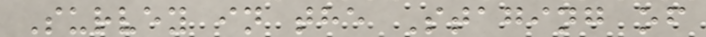Survey in the Staging of
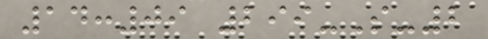14:09 299-S-2
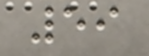59
